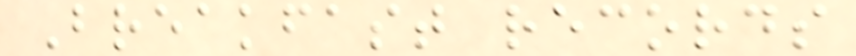Breakfast records
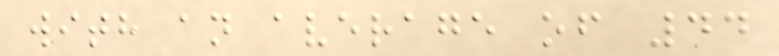with an average of 44
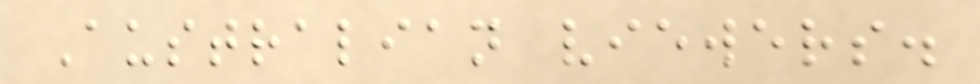Australian viewers.
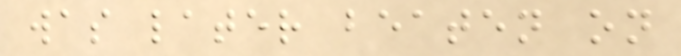was later beaten on
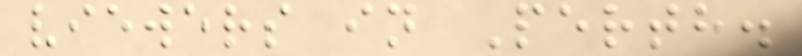viewers in Perth.
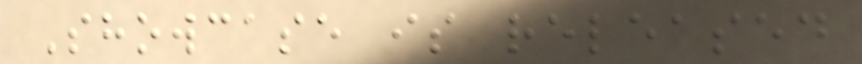Showcase is released
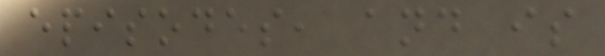episodes, and is
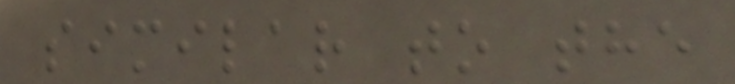similar to the
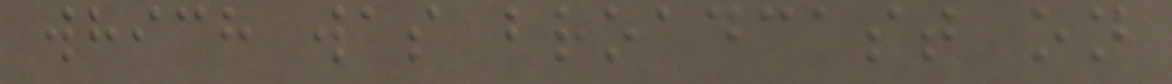which was broadcast on
